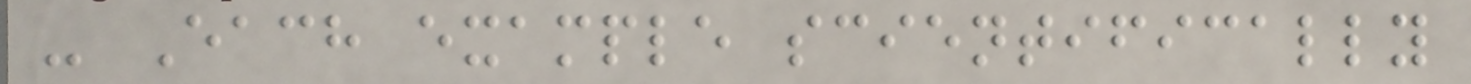- Each example scientifically
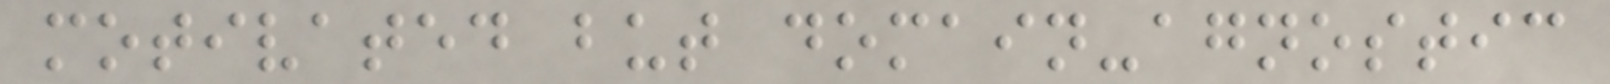motivated but domain-agnostic
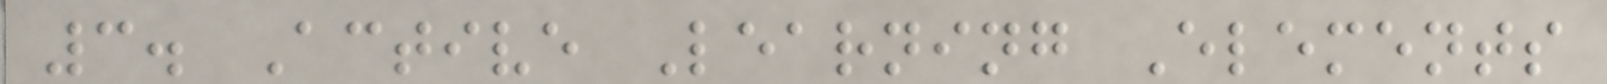3. Active Learning Elements
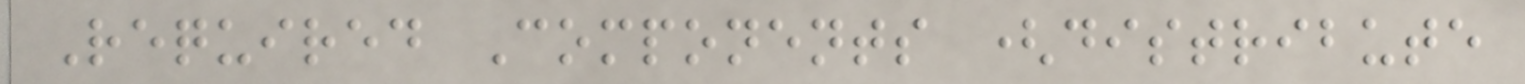Required Components (distribute
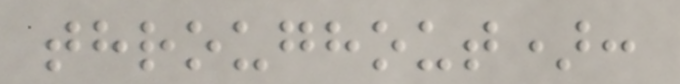throughout):
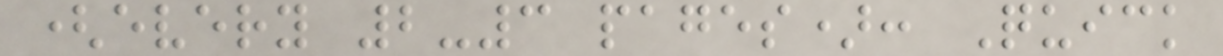(every 2-3 pages): Quick
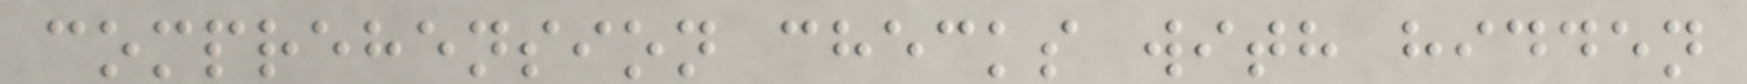comprehension checks with hidden
